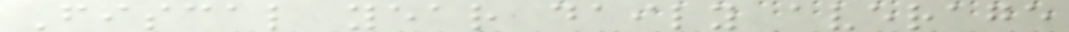Fiscal year daily average
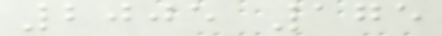2005 175
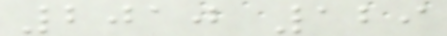2010 129
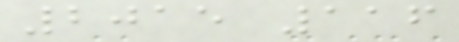2015 116
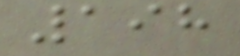198
